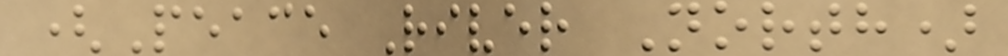(Peace River North)
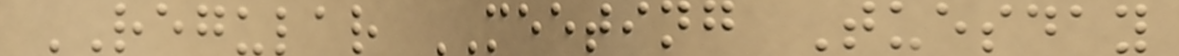REGULAR MEETING Tuesday
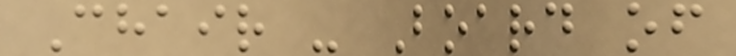Chair - Board of
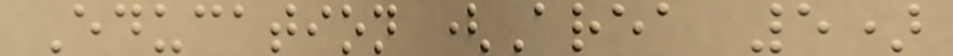Education (Area 5)
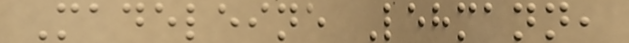Madeleine Lehmann,
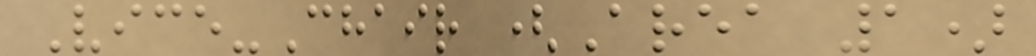Vice-Chair (Area 1)
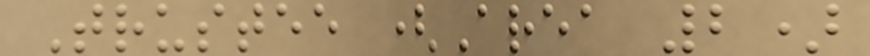Trustee (Area 2)
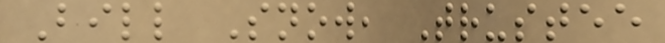Bill Snow, Trustee
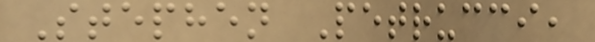Stephen Petrucci,
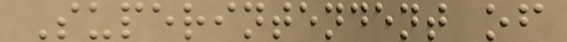Superintendent of
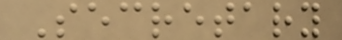Secretary
